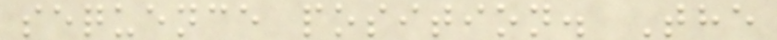sequence position. The
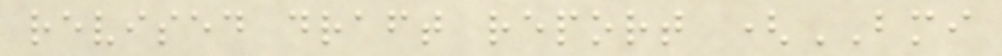revised draft report (BMI
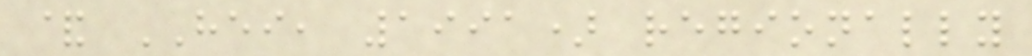& HEI, 1991) regionally
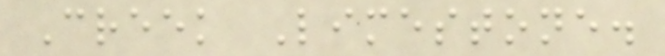Creek Limestone.
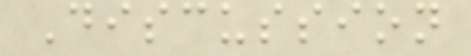Discussion
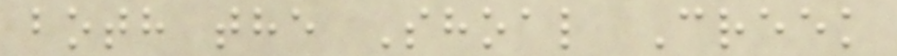both the Shoal Creek
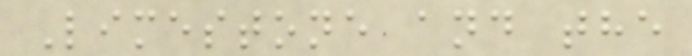Limestone and the
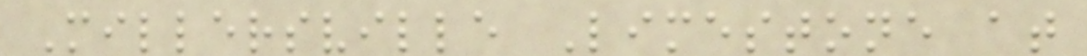Millersville Limestone at
